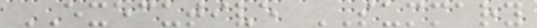EXECUTIVE SUMMARY
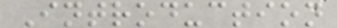Introduction
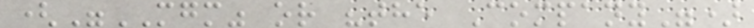("MGM" or "the Company")
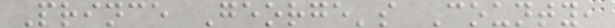Prince George's County,
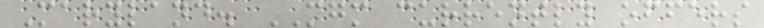Maryland. MGM currently offers
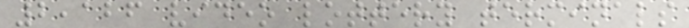2,126 video lottery terminals
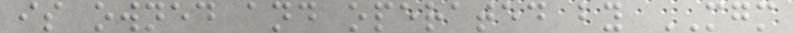is owned and operated by MGM
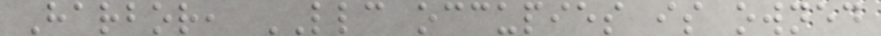Harbor, LLC occupies is owned
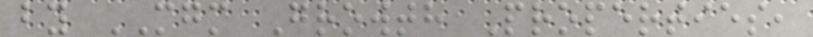by MGM Growth Properties,
